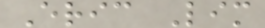Eric Lim
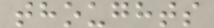thoughts
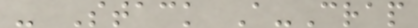- Stack A-Crap
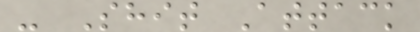- Shit Attack
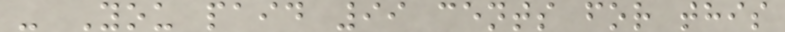- You paid 99 cents for this
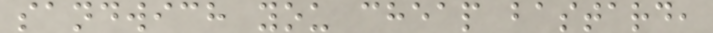sandwich you cheap bastard,
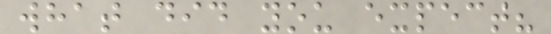what did you expect?
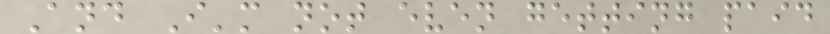And I'm not even getting paid
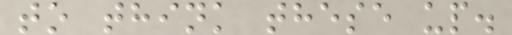to think these up.
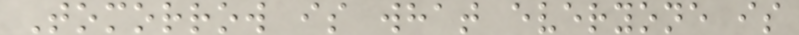Tomorrow is what everyone is
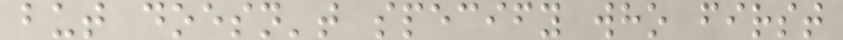but doesn't specify who first
